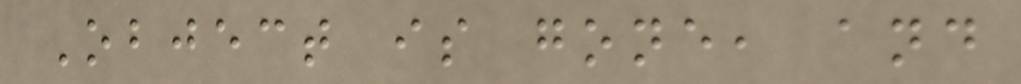Object is gone, and
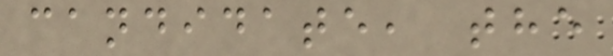candidate, the
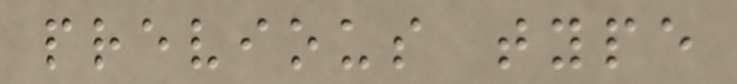previous type
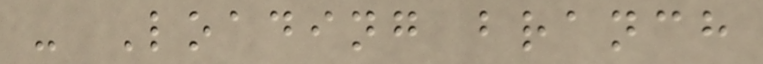- Loading branch
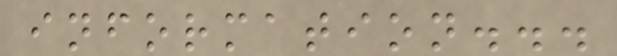information...
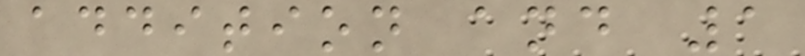addition and 1
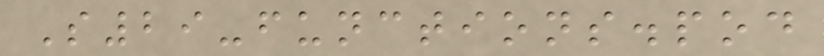S29-functions.pod
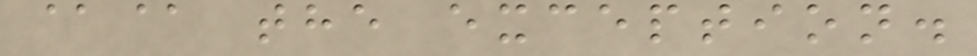@@ the exception.
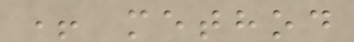+ method
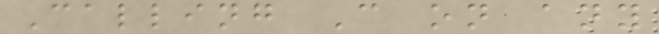Calling C on any
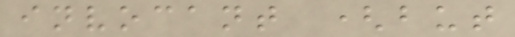invocant (but
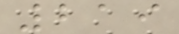219
